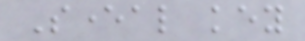Several key
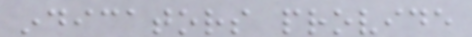indicators provide
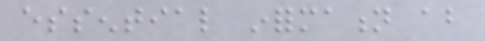essential information about
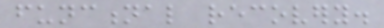functional recovery.
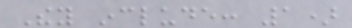They include: 1)
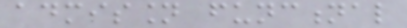admission functional
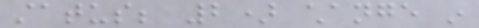status; 2) change in
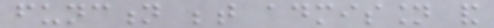function between admission and
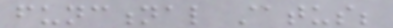functional status;
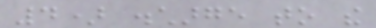4) discharge to the
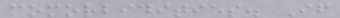comorbidities. If
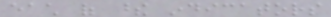each of these indicators
